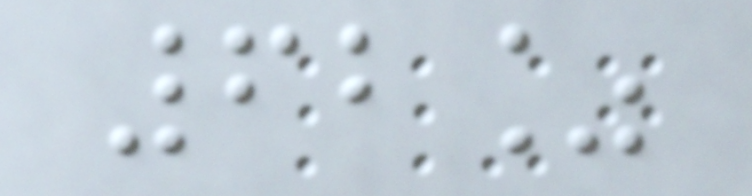62%
